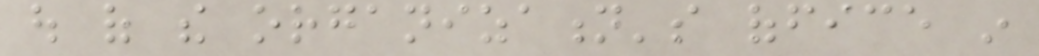out of the organization's office in
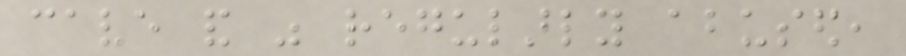cave and was regularly abused,
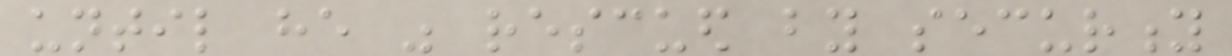until he was rescued by security
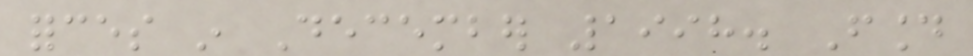forces in December 1998. Found
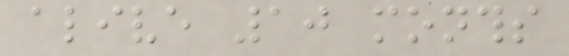alive 10 months
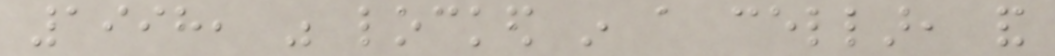1998, was locked in a cellar, and
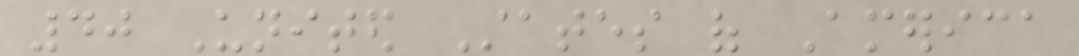40 United States of America
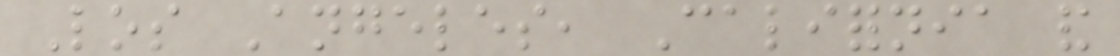Los Angeles, California and
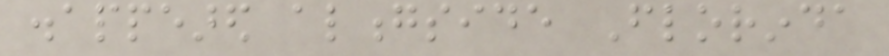disappeared alongside Florinda
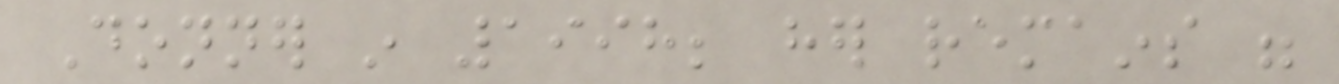Donner in 1998; her remains were
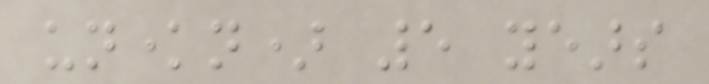unknown) 5 years
